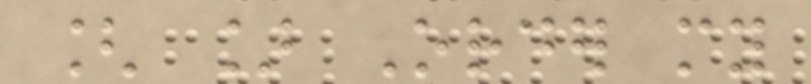[ ] Order my
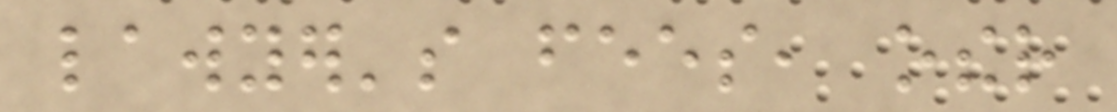lawyer's fees, other
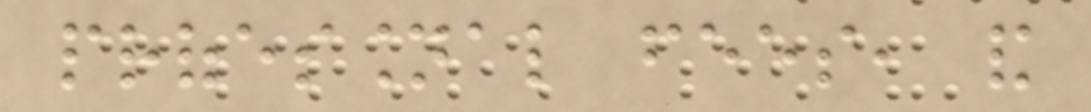professional fees, and
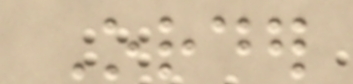Order
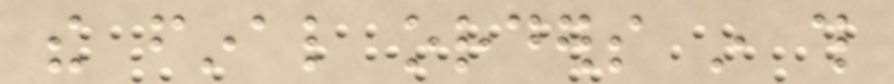the final orders in this
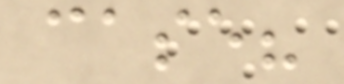case?
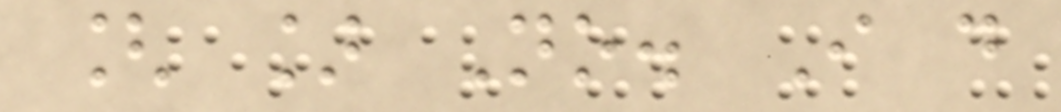[ ] No. I do
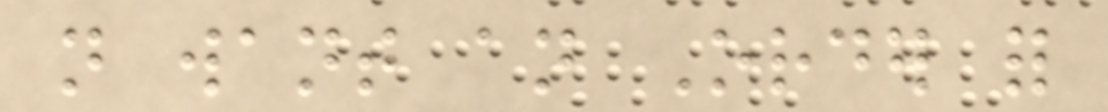not want an Order for
